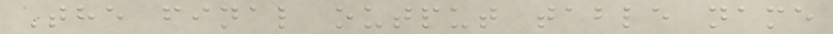The final output table name
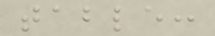table:
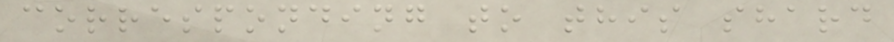corresponding to this shard
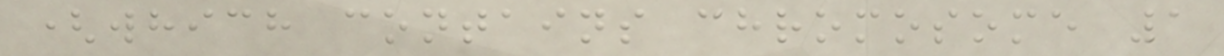(which contains chromosome 1
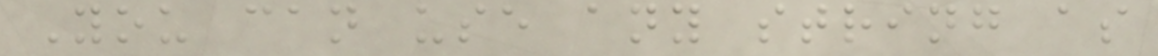You can use any string as
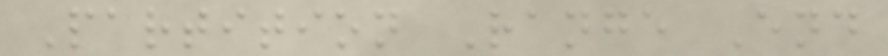Partition Range End
